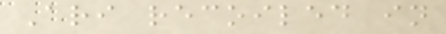Ari recoiled in
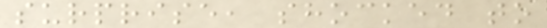surprise, shocked to
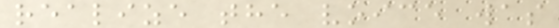realize the voice was
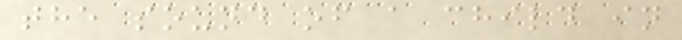the sound of a child in
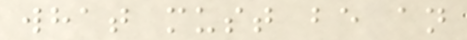what must be an
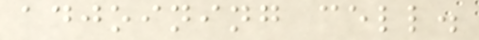adjoining cell.
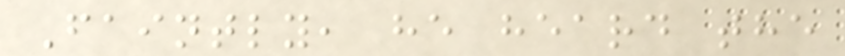Faintly, he heard the
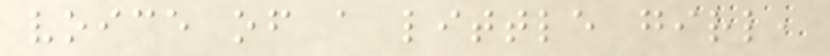voice of a little girl,
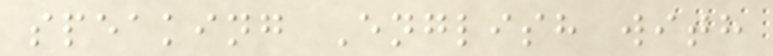speaking English with
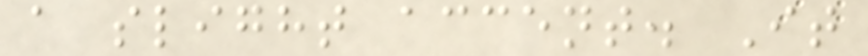a slight accent. It
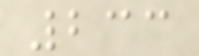233
